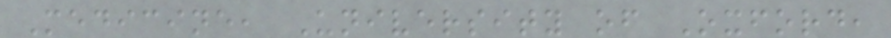Medicine, University of Oxford,
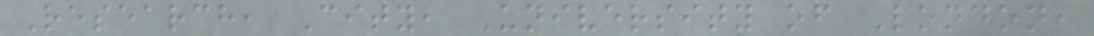Research, City, University of London,
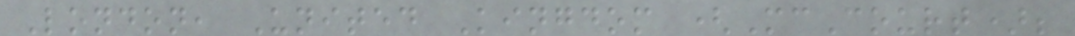London, United Kingdom (McCourt);
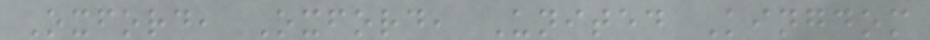Oxford, Oxford, United Kingdom
